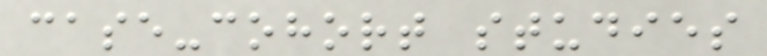case-cohort studies
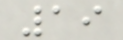19
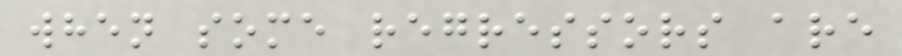when some regressors are
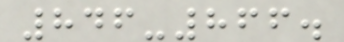846-866.
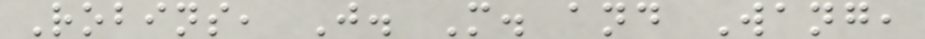Robins, J. M. and Wang,
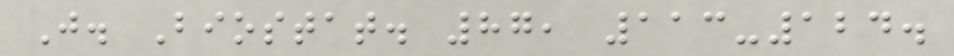J. Biostat. 87, 113-124.
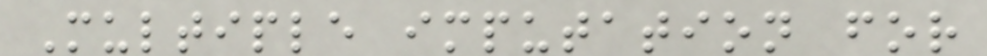Multiple imputation for
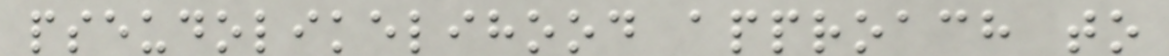pseudolikelihood approach to
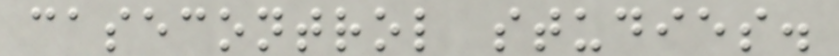casecontrol studies.
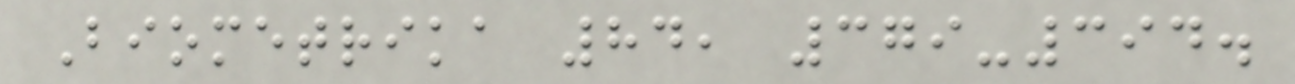Biometrika 84, 379-394.
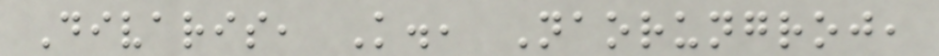Divaris, K., Naorungroj,
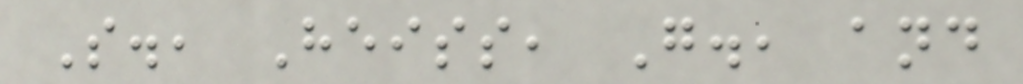S., Heiss, G., and
